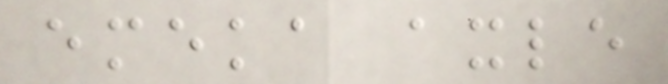emeka axle
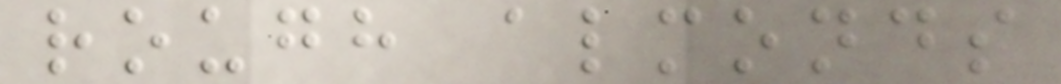rough almonds
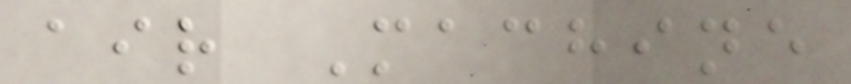air Machine
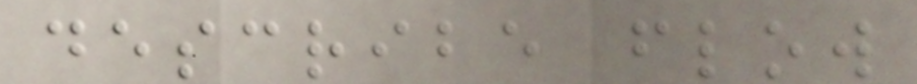describe flow
